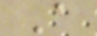A
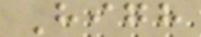High
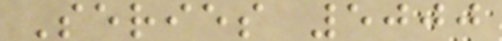Series 5000
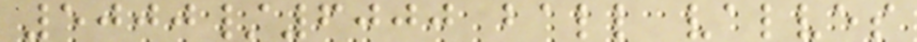5000/6000 ball valves
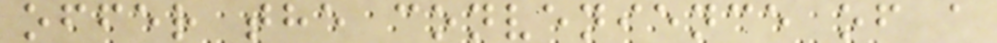offer the convenience of a
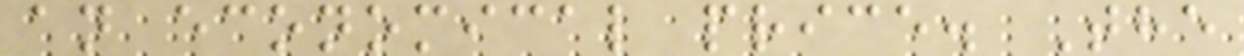an economical price. The
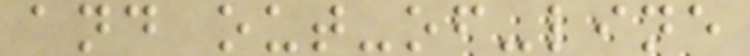and out-of-line
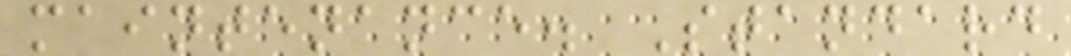maintenance. Standard
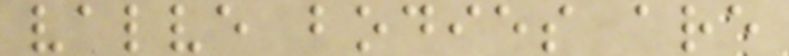valve bodies are
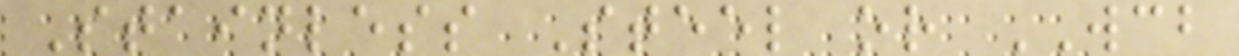Stainless Steel or WCB
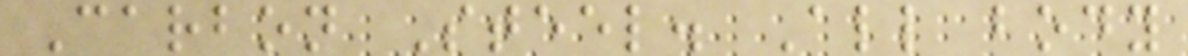Carbon Steel. All body
